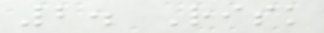2. Risk
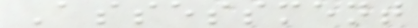Assessment
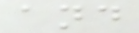and
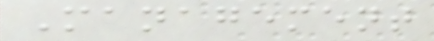Management
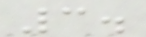3.
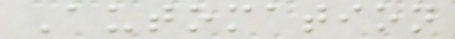Automation
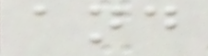and
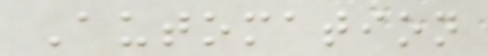Automation
